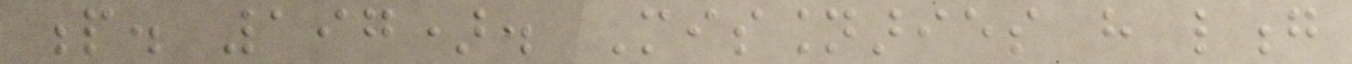p. 197). Missionaries have long
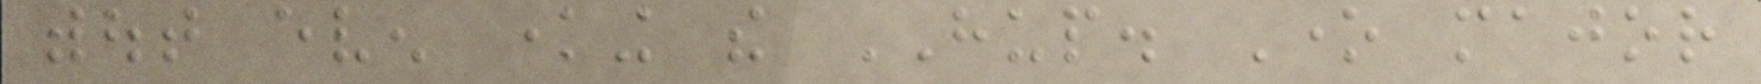without even knowing the HUP. One major
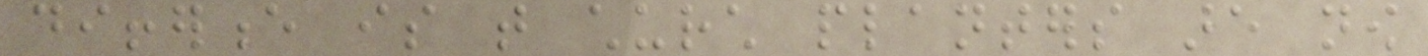difference is that church planters are now
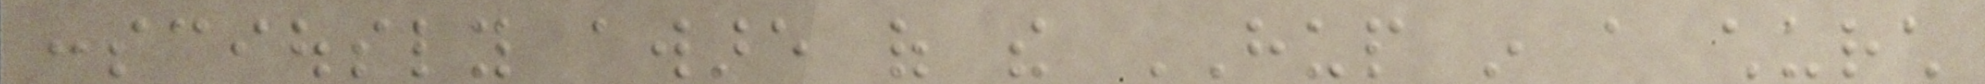consciously aware of the HUP in a church
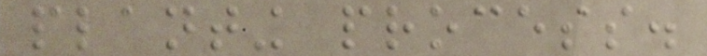planting process.
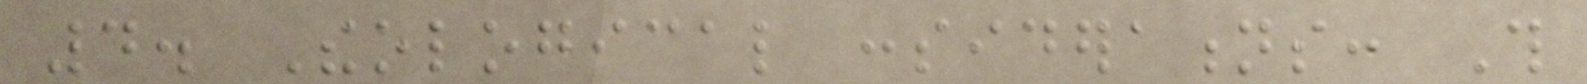4. Theological considerations: This
